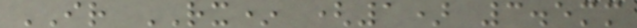IR RX* (1) 3.5mm
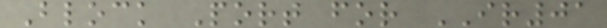Block Port for IR01
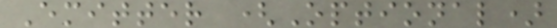Emitter (Optional)
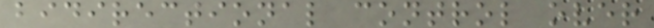bidirectional control over
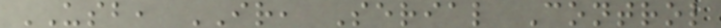USB, IR, Serial Control
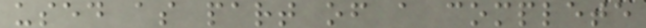used as part of a complete
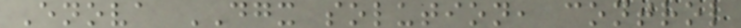Enova DGX solution, control
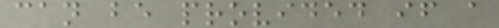can be provided if a
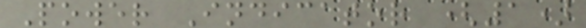Power Indicator (1)
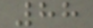88
